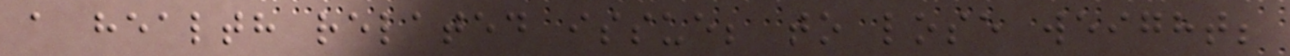a health related issue; to lose weight;
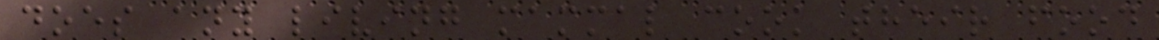does any living mammal cook their food
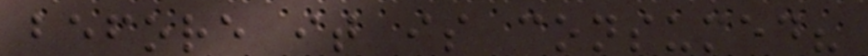before it is consumed?
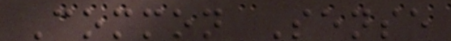Common Sense
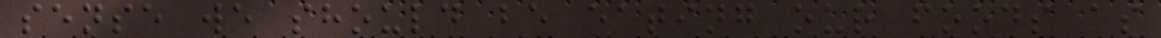sense we should be eating our foods as
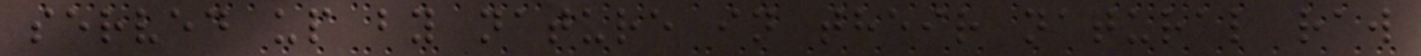served up by nature in their natural raw
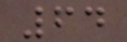64
